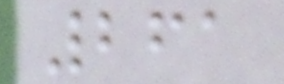261
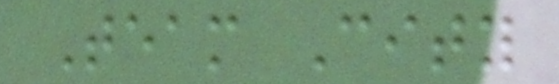Team City
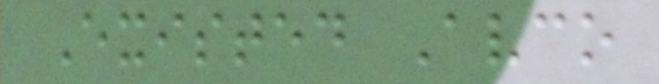Existed Avco
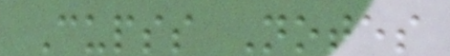Cupss Notes
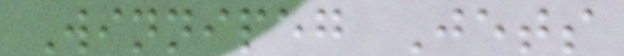Winnipeg Jets
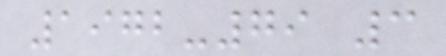1972-79 3
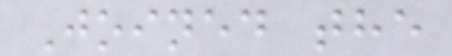Joined the
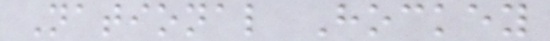National Hockey
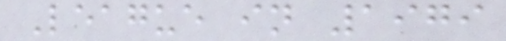League in 1979
